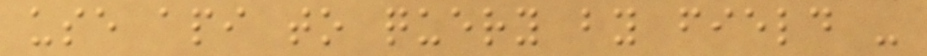use api to query by field -
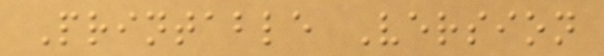Printable Version
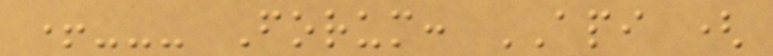+--- Forum: API (
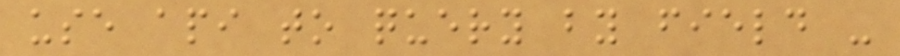use api to query by field -
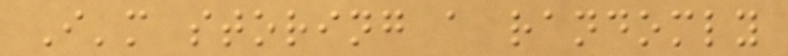I'm storing a randomly
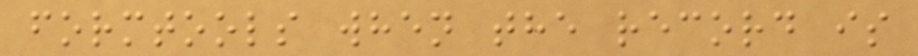formtools when the record is
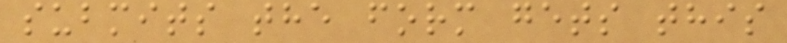submits the form gets this
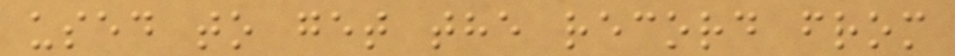used to get the record from
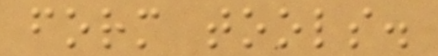form tools.
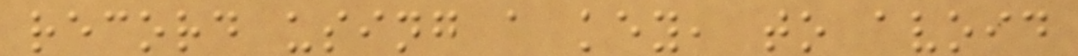record using a key, to avoid
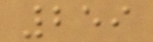259
